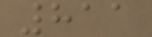811
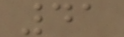41
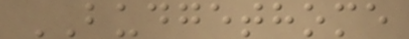BUDGETHOME
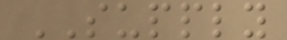SUPPLY
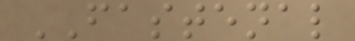FASTENAL
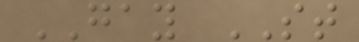GAY ST
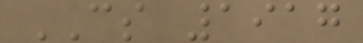CS 1917
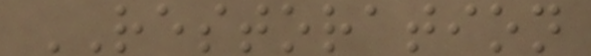RESTORATION
